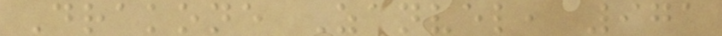Drakone Zanvel, 971
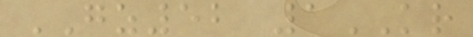GZ52 1KR
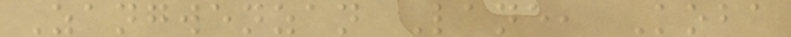Zangwenzan Lane, Koba
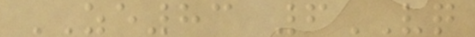ZE83 6VQ
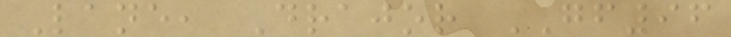Lane, Drajor GF96
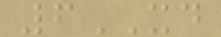6XD
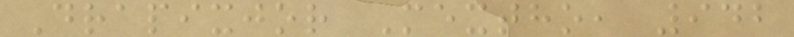Drapixjor Mextho, 942
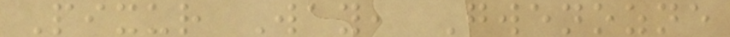Pixur Way, Gwenozne
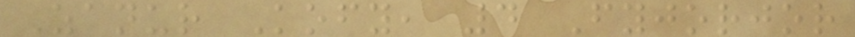Zanur Kofy, 4 Fyjorjor
